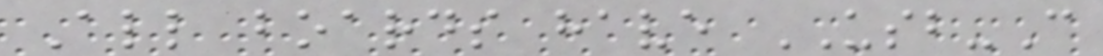All boards have USB-C
